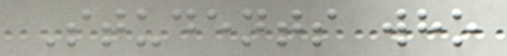Students who
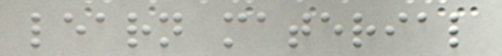learn material
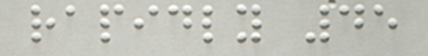rapidly 45
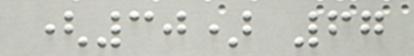(30) 67
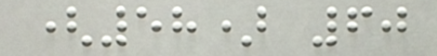(58) 60
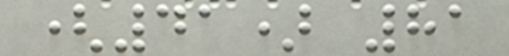(41) 81
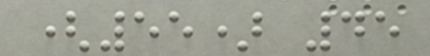(55) 45
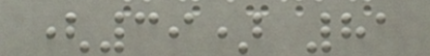(39) 81
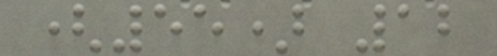(55) 12
